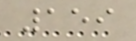159
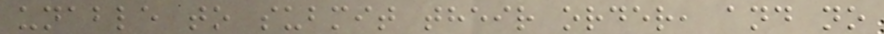unable to submit their order, and no
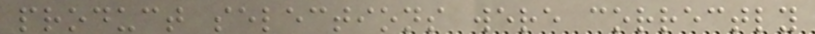product selections were correctly
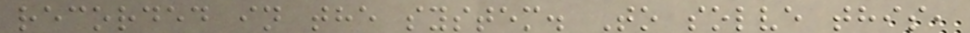recorded in the system. To solve this,
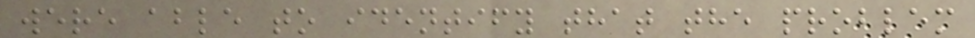were able to identify that the problem
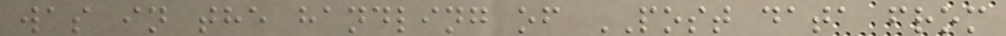was in the handling of POST data from
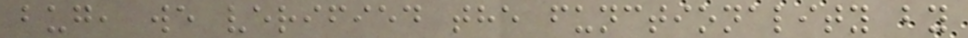bug, we verified the functionality by
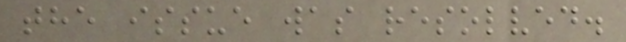the issue was resolved.
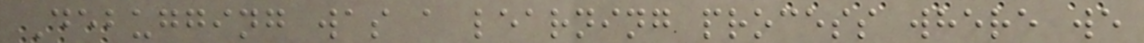Debugging was a learning process where we
